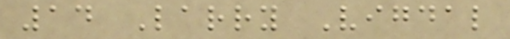14 Larry Vigdal
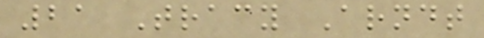21 Tracy Arndt
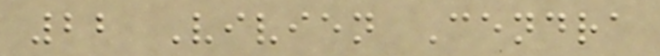22 Vivien Cendra
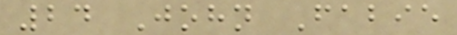24 John Fabie
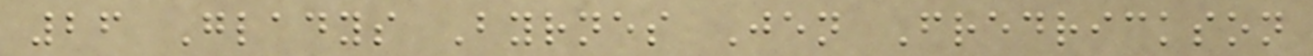26 Gladys Byrnes Jen Fredrickson
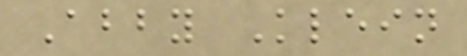Abby Klein
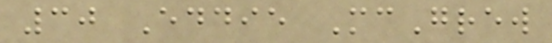30 Eddie McGrew
